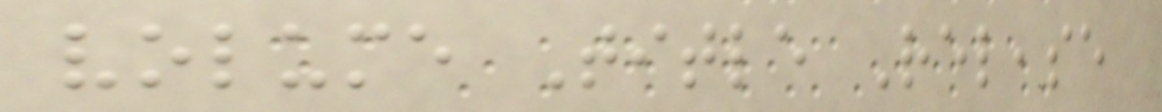volume Title Release
